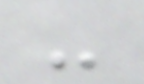-
